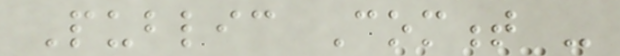Public Comment -
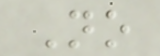No
